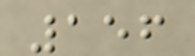156
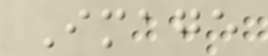Image
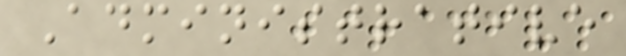Administrative
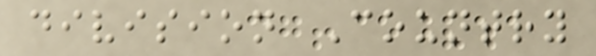division Country
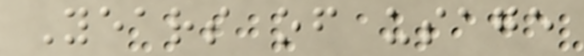Years of usage
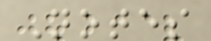Notes
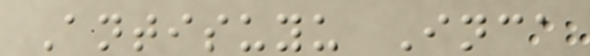Antisuyu Inca
